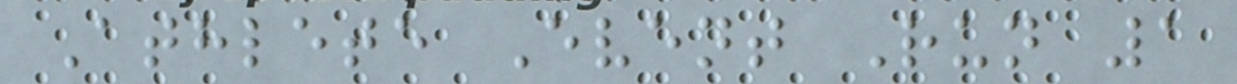Athlete Event Run 1
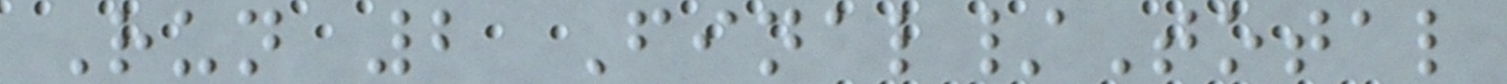Run 2 Final/Total
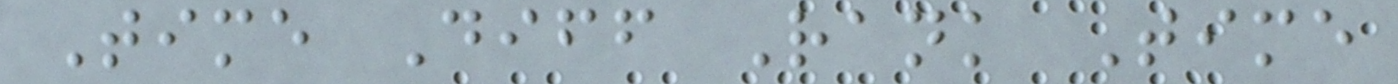Time Diff Rank Time
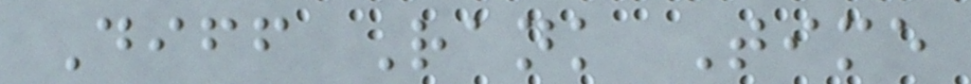Diff Rank Time
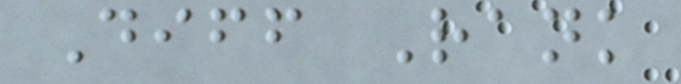Diff Rank
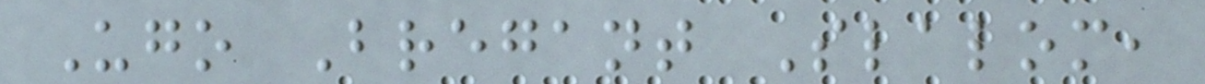Ugo Bregant Slalom,
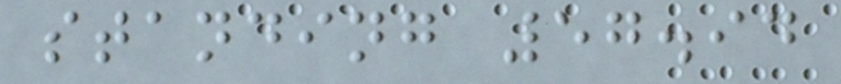standing 57.94
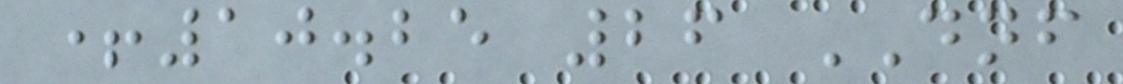+10.25 26 DNF
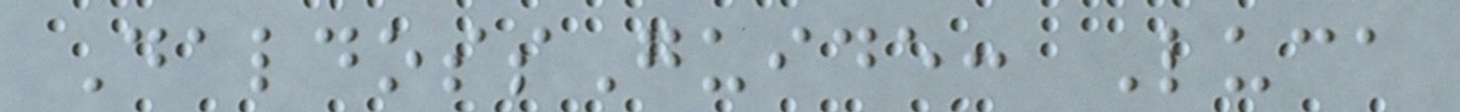DaldossGuide: Luca
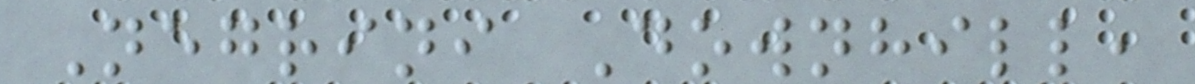Negrini Downhill,
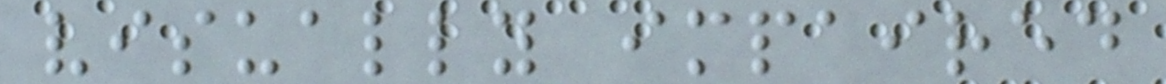visually impaired
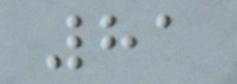81
